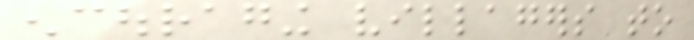encouraging villagers to
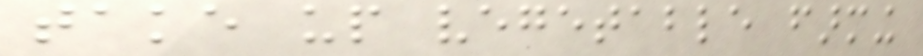take up vegetable farming
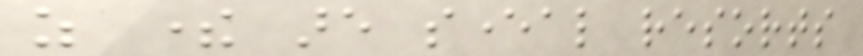as there are several resorts
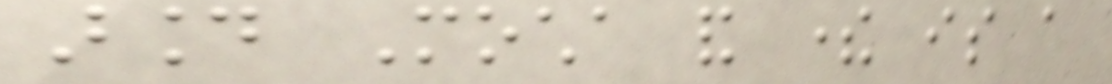around Mocha and there is a
